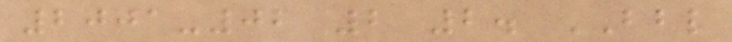2001-02 2 2. BBL
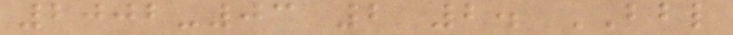2002-03 2 2. BBL
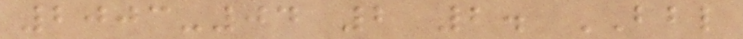2003-04 2 2. BBL
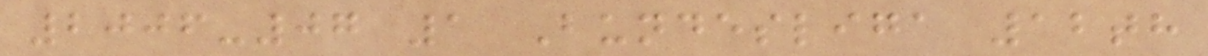2006-07 1 Bundesliga 12th
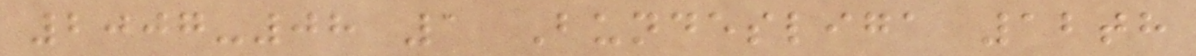2007-08 1 Bundesliga 12th
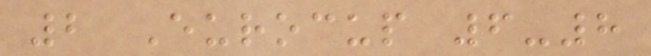2 Eurocup 6-8
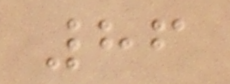86
